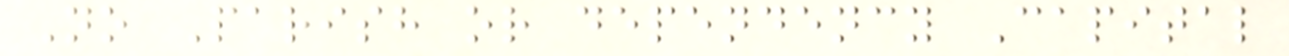No Parish or dependency Capital
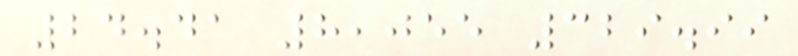24.41 8,055 329.99
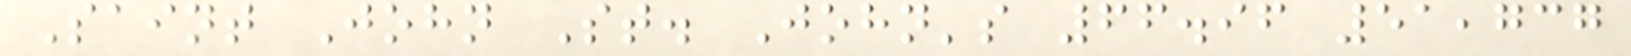Saint John St. John's 66.96 51,737
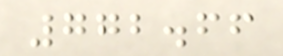772.66
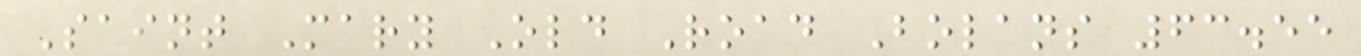Saint Mary Old Road Bolans 63.55
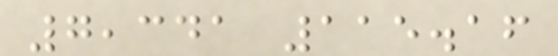7,341 115.16
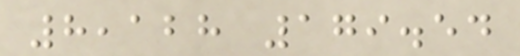8,128 179.54
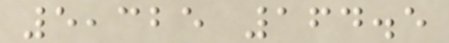5,325 164.5
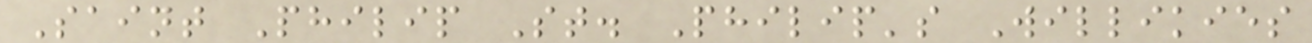Saint Philip St. Philip's Willikies
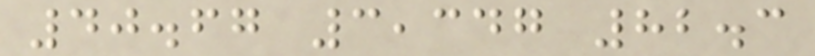40.67 3,347 82.3
